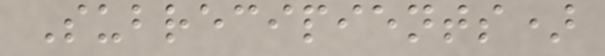Subrecipients)
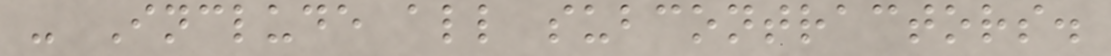- Include all subcontractors.
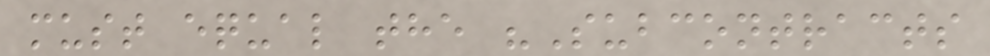must equal the "Subcontracts
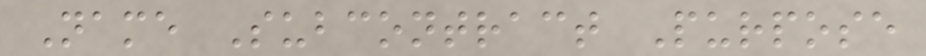Name Subcontract Purpose
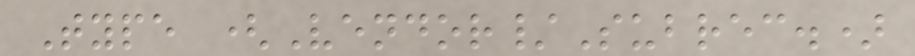Type (Vendor/Subrec.)
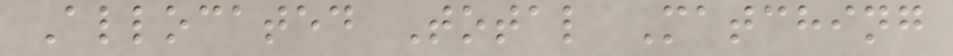Allocated Total Matching
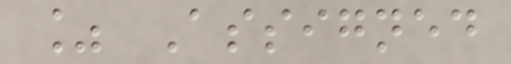% Assigned
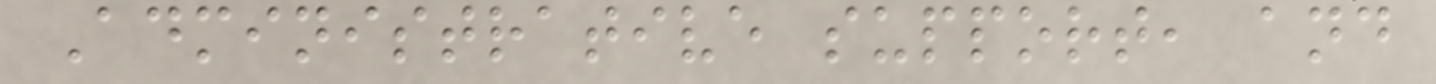Administrative support, and
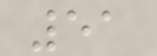51
